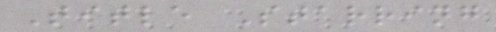Title Starring
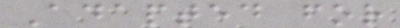Adapted for
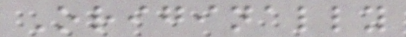Originally
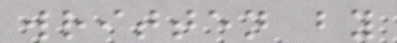written by
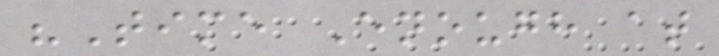"Time Enough at
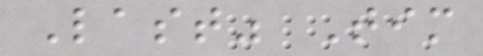Last" Tim
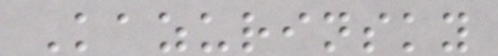Kazurinsky
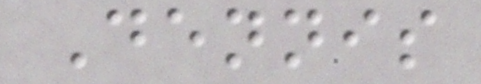Dennis
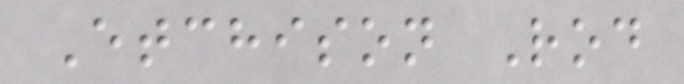Etchison Rod
